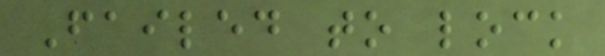Failed to lock
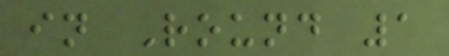in Round 1
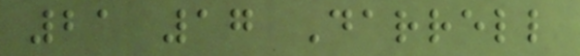21 17 Darrell
